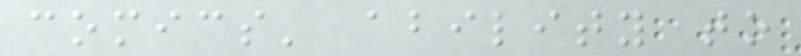comics' ability to
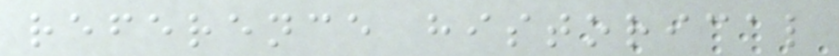reference historical
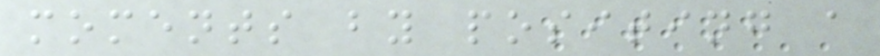moments by positing a
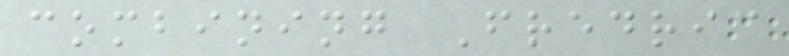combining Fredric
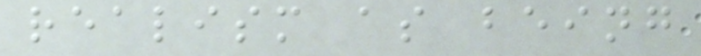realism as being
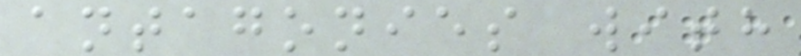antagonies with
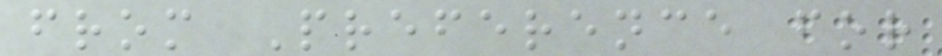from Preference for
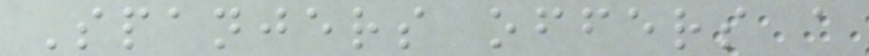Spanjers offers a
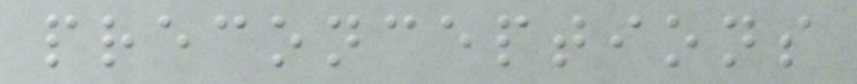preconceptions
